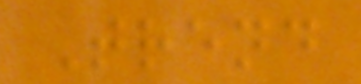Trend
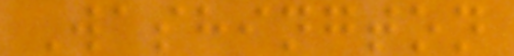Washington
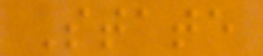State
